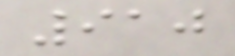910
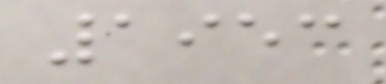1953
